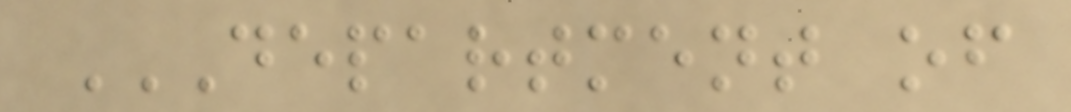DEPARTMENT OF
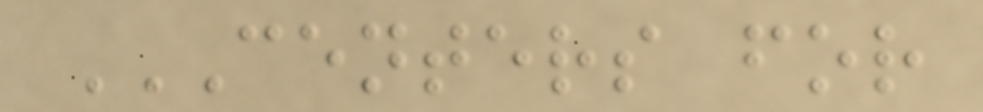CENTERS FOR
